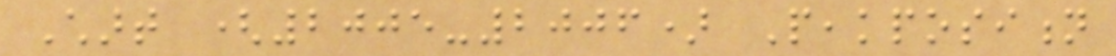Chart (2005-2006) Peakposition
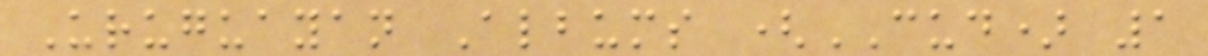Uruguayan Albums (CUD) 1
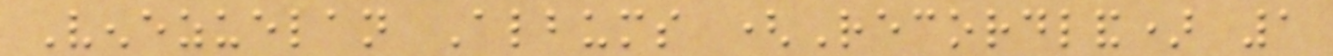Venezuelan Albums (Recordland) 1
